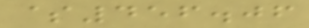$456.06
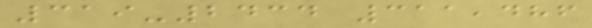319-2434 311,486
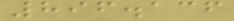896.136
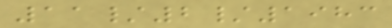11/2/1983
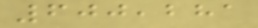600,281
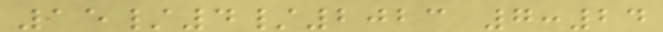15/4/2023 7:24
